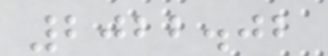2022.02
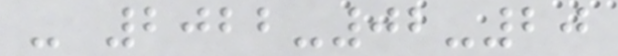- 2022-02-20
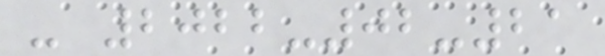- 2022-02-21
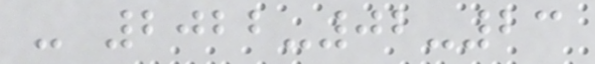- 2022-02-23
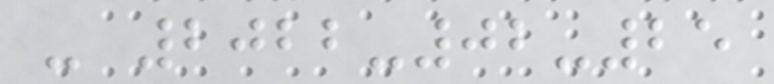- 2022-02-25
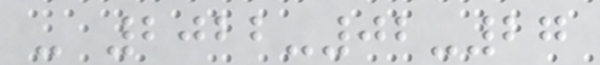- 2022-02-27
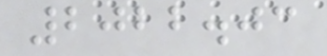2022.03
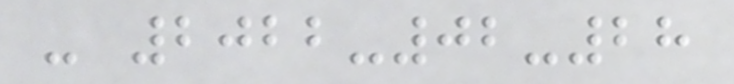- 2022-02-28
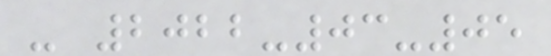- 2022-03-05
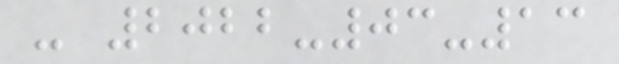- 2022-03-13
